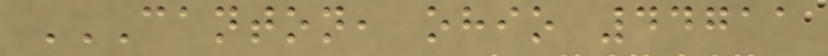CANTON, OHIO 44711
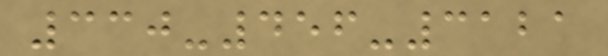330-456-3121
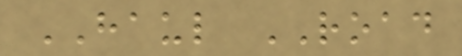HAUL ROAD
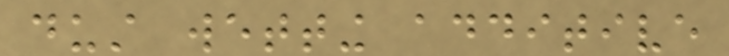dust wetting additive
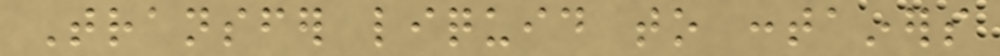Transfer liquid to containers
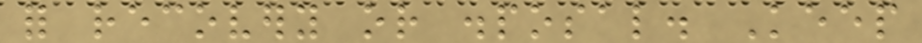for recovery or disposal. Keep
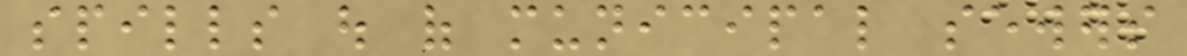spills out of municipal sewers
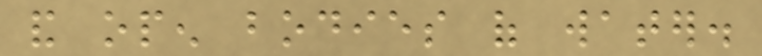and open bodies of water.
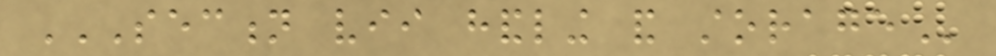SECTION VII HANDLING AND STORAGE
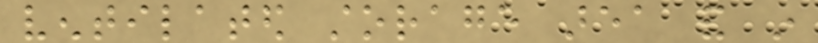ventilated storage area and in
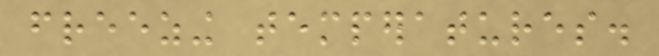freezing temperatures.
